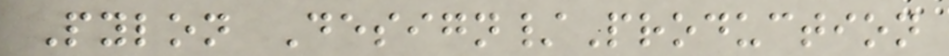Pylon Design/Production
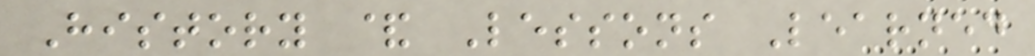History & Lessons Learned
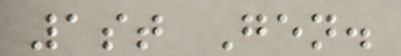1st Gen.
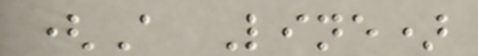(A Line)
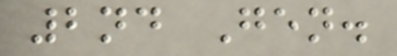2nd Gen.
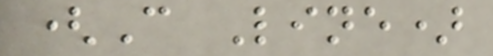(C Line)
